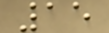15
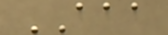AAA
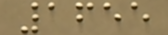1655
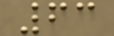63
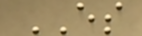ES
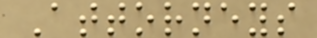Attorneys
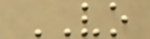VO
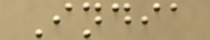India
